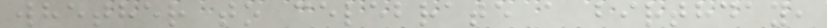whether to celebrate a birthday,
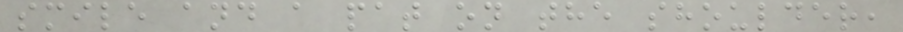smile and a pat on the shoulder,
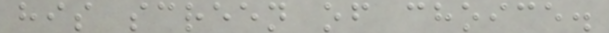his screen of choice.
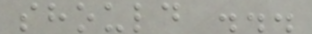should ...
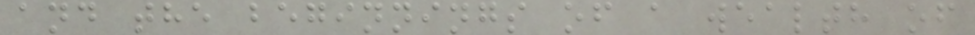and the beginnings of a wealth of
